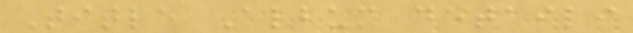Title Album details
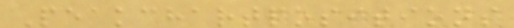Peakchartpositions
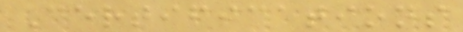Certifications
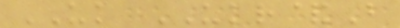UK UKR&B
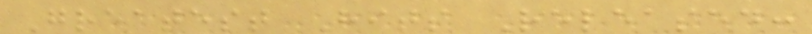Greatest Hits Released:
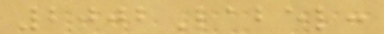2002Label:
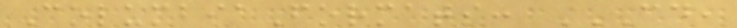ColumbiaFormats: CD,
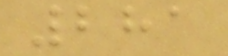281
